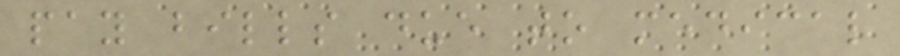pay bills due to medical
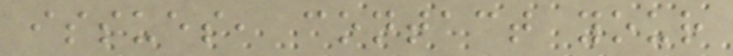issues, contact your
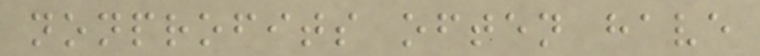nonprofits often have
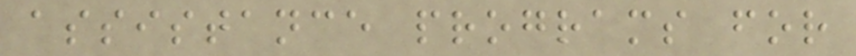assistance programs for
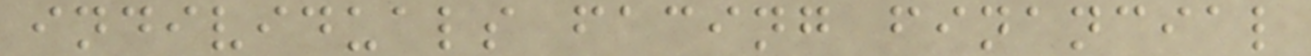individuals facing financial
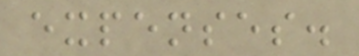expenses.
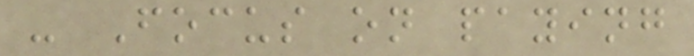- Focus on paying
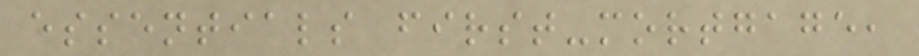essentials first-mortgage,
